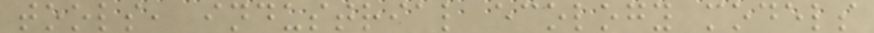tools, industrial ecology models
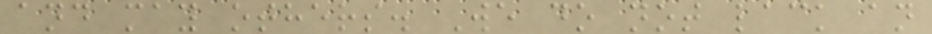and may others. We do not lack an
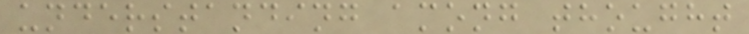understanding among thought
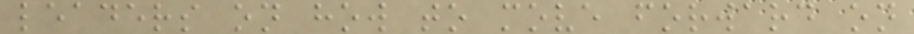leaders on how to move forward on
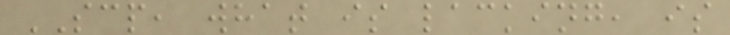SCP, what is lacking, is
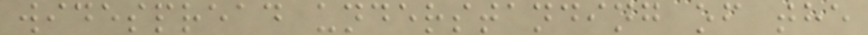widespread understanding of the
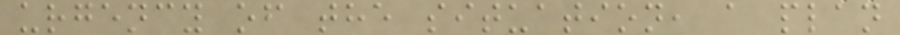urgency of the situation, a plan
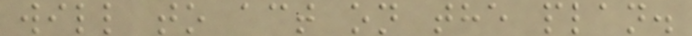will to act on the plan.
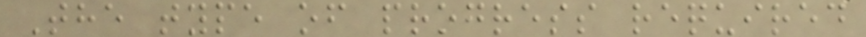The type of progress required
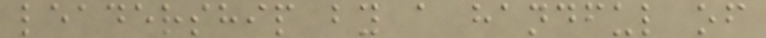leadership by a handful of
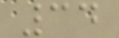34
